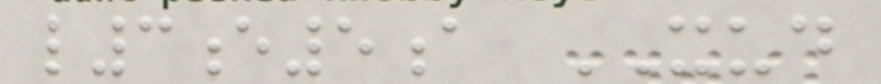l3e5a XUD
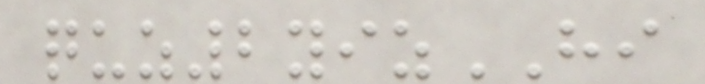quz2yizHI
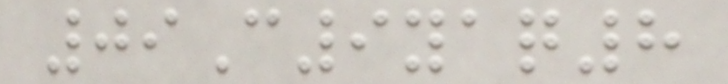09C9yaq8
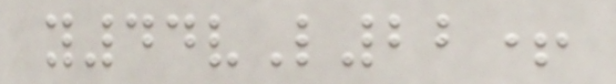y44vL22+
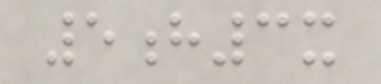5h3x
